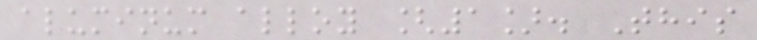aluminum alloy [1]. This
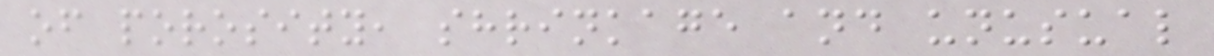of porosity, shrinkage and unusual
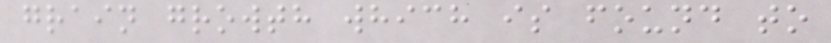grain growth which is found to
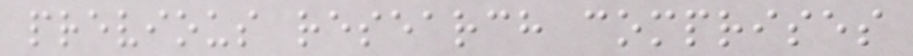previous research comprises
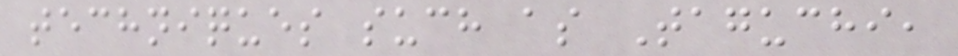techniques such as Taguchi,
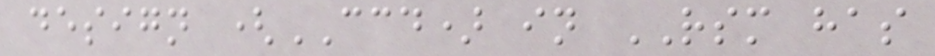design (CCD) in RSM has
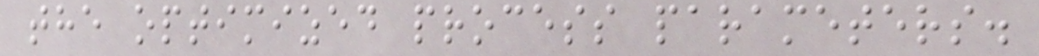the optimized process parameters.
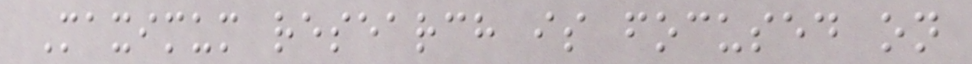Maximum research is focused on
